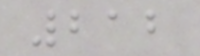212
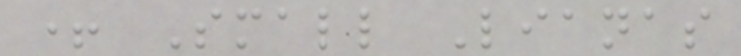+ Small Lianas
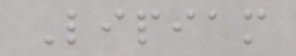Lipiam
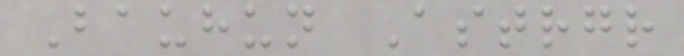Bauhun Astrgr
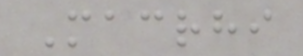Macrhi
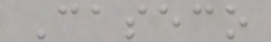Caseco
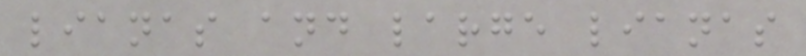lianas and large lianas
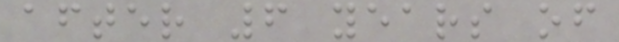after 6 years of
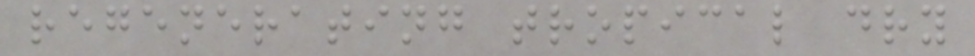regenerating tropical dry
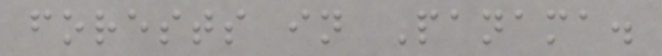forests in Panama.
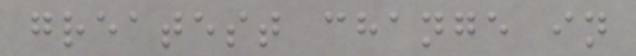greatest change in
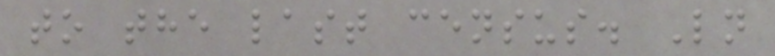to the last census. Ln
